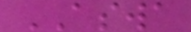ASWA
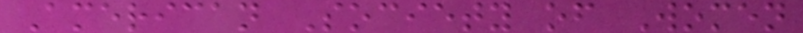American Society of Women
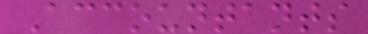Accountants
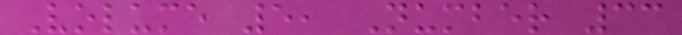Volume 5, Number 33
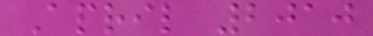April 2010
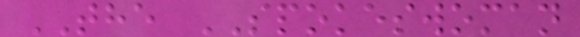THE SPOKESWOMAN
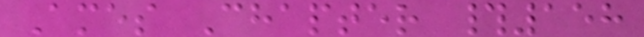Ames Chapter #158
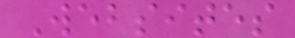Websites
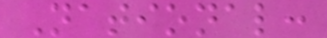National:
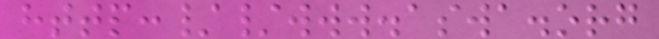http://www.aswa.org
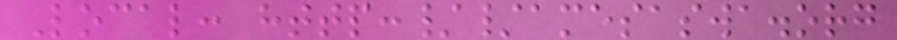Local: http://amesaswa.org
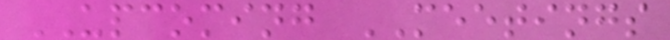UPCOMING MEETINGS
